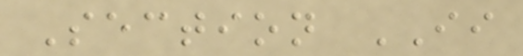Section II
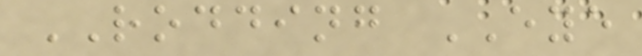RODDING EYE
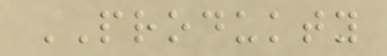PRODUKTY
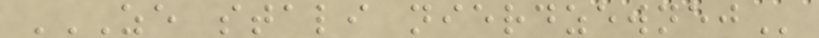ZE STALI NIERDZEWNEJ
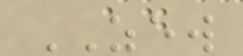ZEW
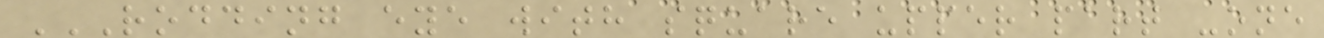RODDING EYE WITH SQUARE UPPER PART -ONE
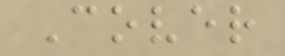Cover
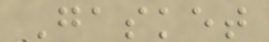Gasket
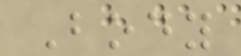Body
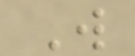W
